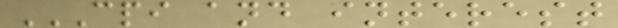CPI AND INTEREST
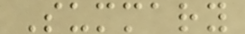Summary
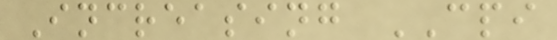Increasing CPI
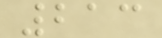213
